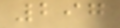297
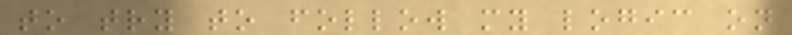to try to follow my logic on
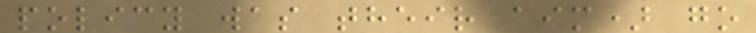policy was their aim) go
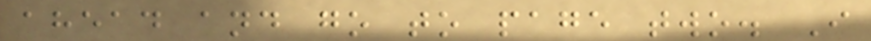ahead and go to page two. I
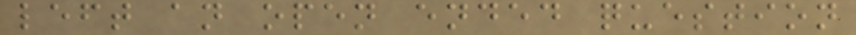left an open ended question
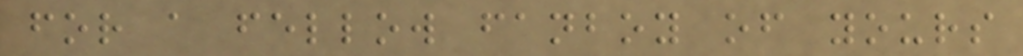for a fellow fanboy of yours
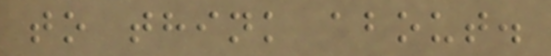to think about.
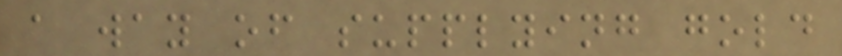a way of supplying gold
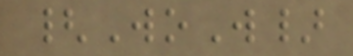{WoW}
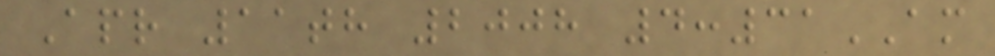Apr 11th 2008 4:31AM
